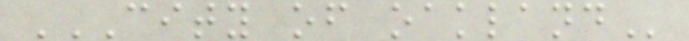CITY OF OAKLAND
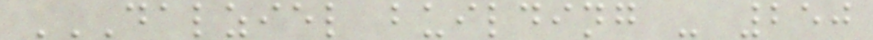DALZIEL BUILDING - 250
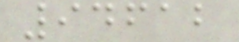94612
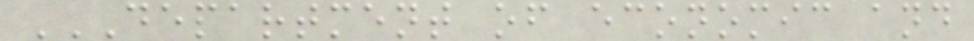DEPARTMENT OF ECONOMIC AND
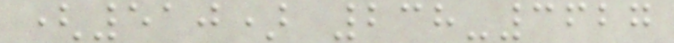(510) 238-3627
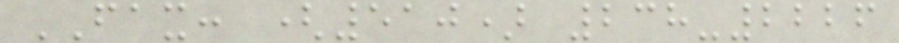FAX: (510) 238-2226
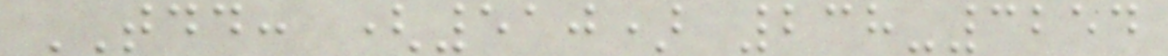TDD: (510) 238-3254
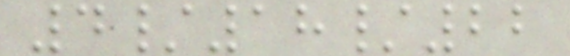4/18/22
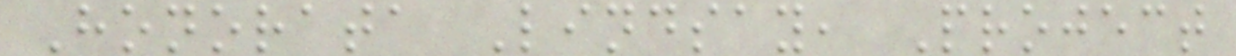Honorata Lindsay, Project
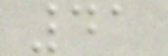41
